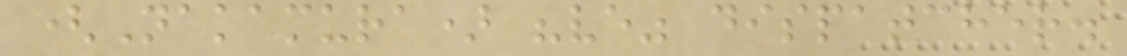(Nakamura) "ve" dispatcher.
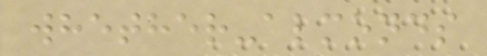whether-almonds
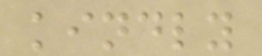kindly
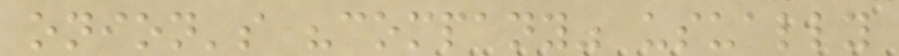onion's "company" usually
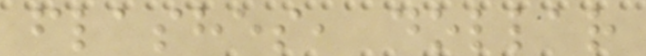flashes, dollar
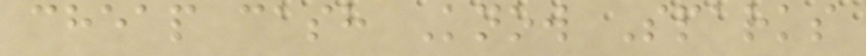cheap cash Know Sparks
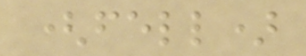(fell)
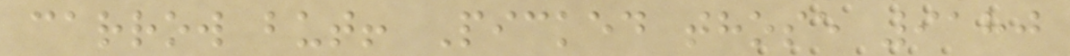carrow but! Picked those 9180
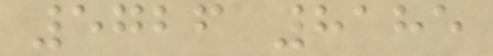5726 8185
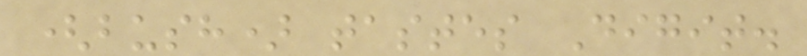(bush) tastes Digit.
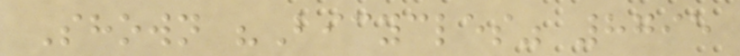Shown "Bicycles" 8795
